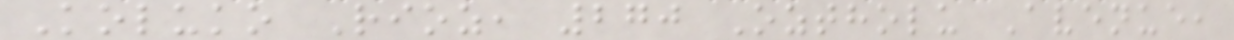Koluko Rioz, 270 Oztholu Avenue,
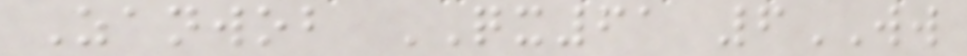Zanwob QX61 6WW
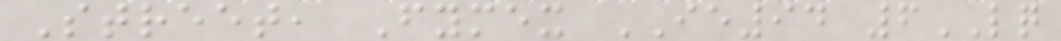Street, Fymex IE94 6LQ
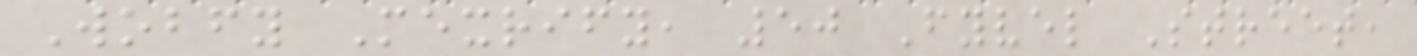Wobfy Mexrify, 50 Fyvel Street,
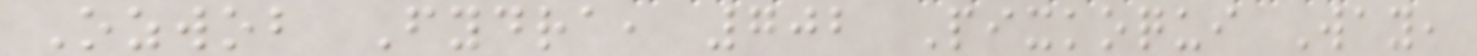Ozwob Fydra, 702 Pixkoqui Way,
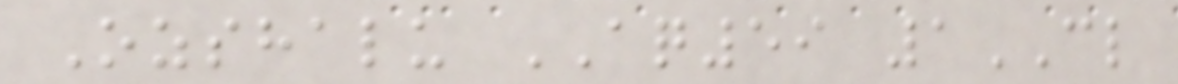Ozshalu AQ59 1CL
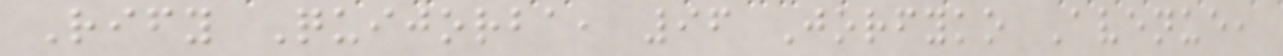Rify Quijorba, 96 Jorfyko Avenue,
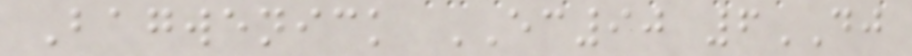Bagwenick EC90 6DJ
